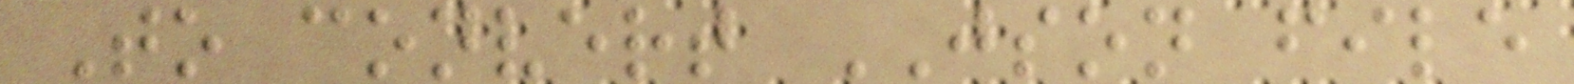To convert JSON file
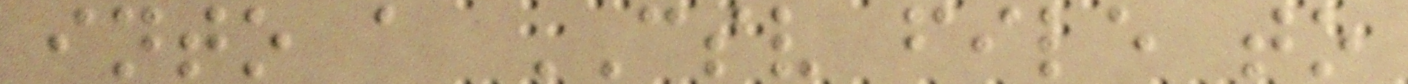into a CSV file to
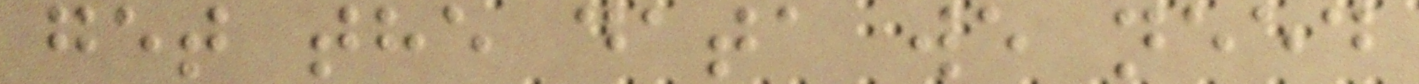get the data we need
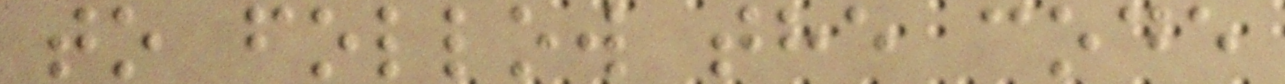to follow the code
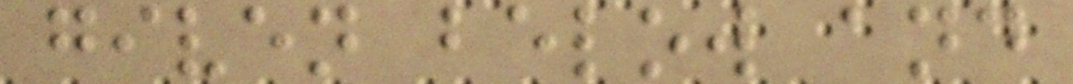given below and
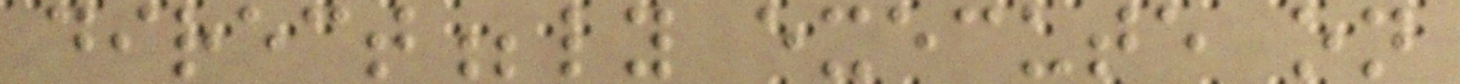direct;ly execute on
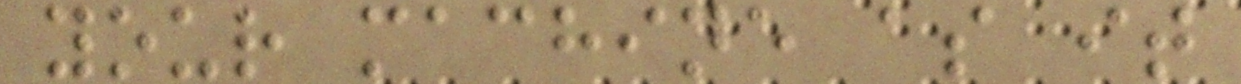your machine as it
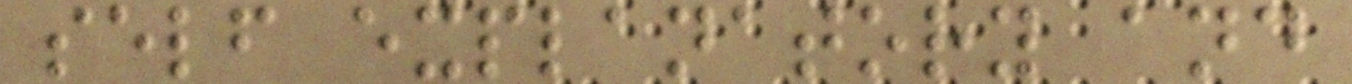self explanatory and
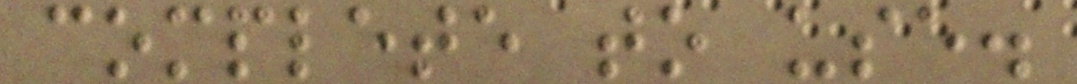complete to use.
